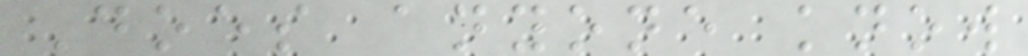Does anyone know
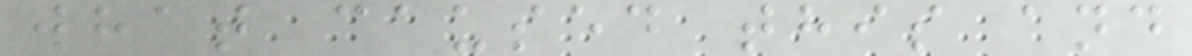what caused this and
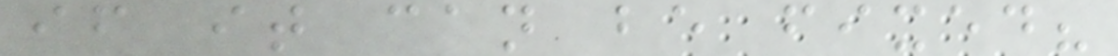if it can be fixed?
